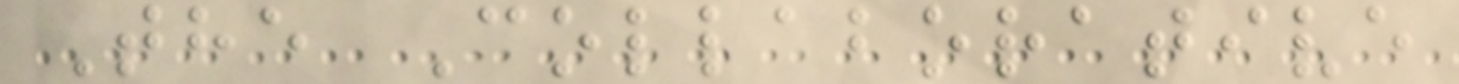The Collaborative
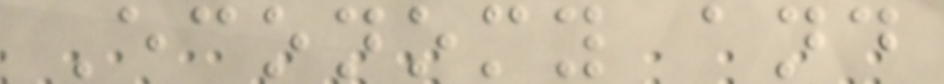Economy and
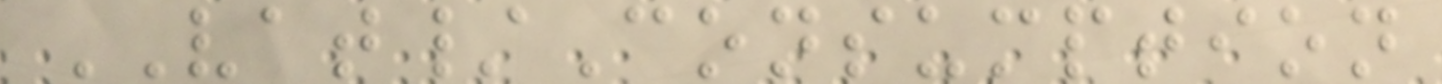VAT/Consumption
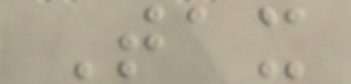Tax
